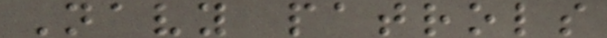Navy patrols
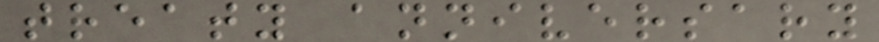treaty anniversary
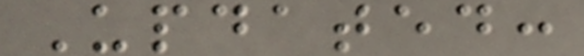Updated:
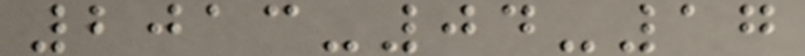2013-04-17
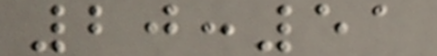20:51
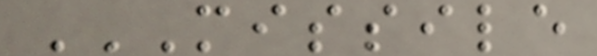MISSILE
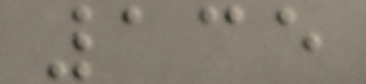135
